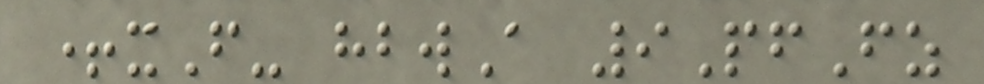+xF- hbwA 9PfFz
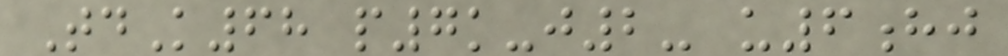TdK68 p7k-j2- u6hj
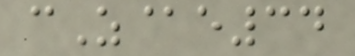cZ@e34
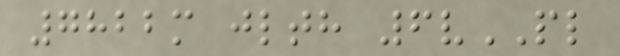7822m jlth 6vPL
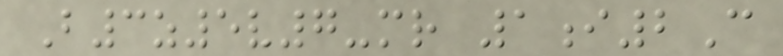B3z5v7-mr 1i2C
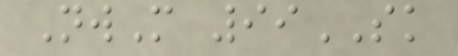NwM 99SK
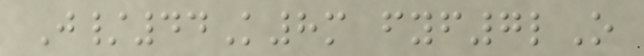J/44K8m fyf7lO
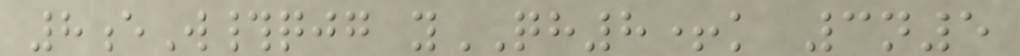8eW#qjg yQH8+k 3n5
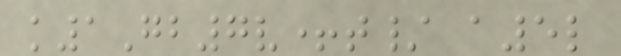k1Gb7v+t/ a5l
